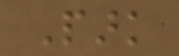Park
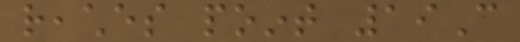reaches point 19C
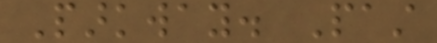Parkway. Past
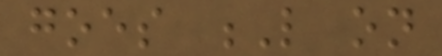goes L on
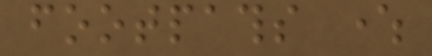footpaths where
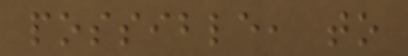possible, to
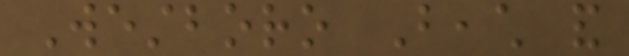Westboro Beach and
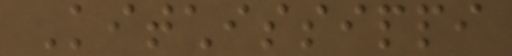Kitchissippi
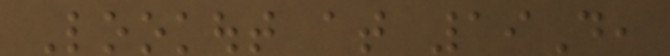Lookout at 19D,
